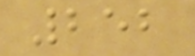252
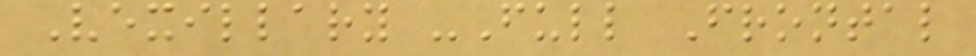Vexillary -Full Frontal
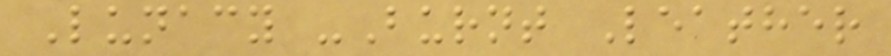Lunacy -Burnt Leather
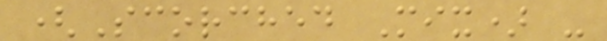(Scorched Mix) -
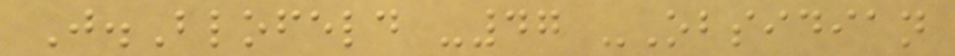J.Blofeld -47 -Obsidian
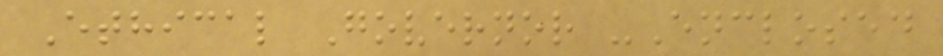Ethical Governor -Enclosed
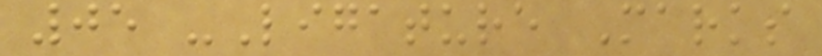05 -Ligature Marks
